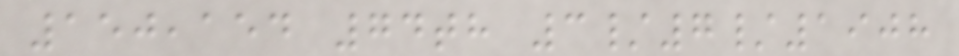150,154 74th 3/7/1908
